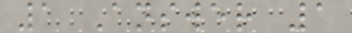1 Answer 1
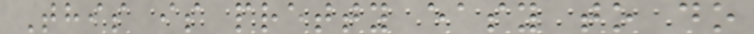This is pretty easy to do
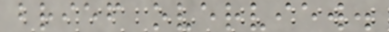brief overview.
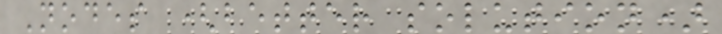Nodes (better solution)
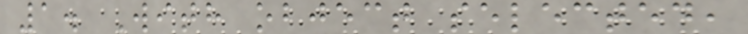1. With object selected,
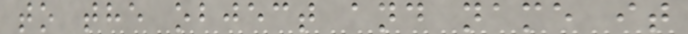to the object and name it
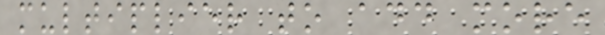multiplier to add more
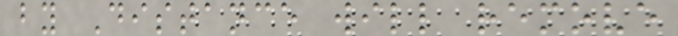by Distance will remove
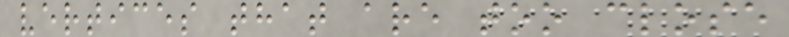vertices that are too close
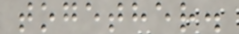together.
